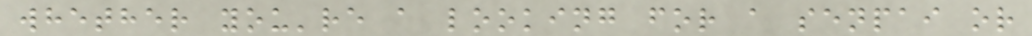whether you're a looking for a senpai or
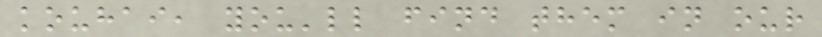kouhai, you'll find them in our
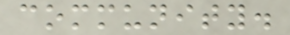community.
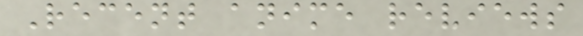Recent anime reviews
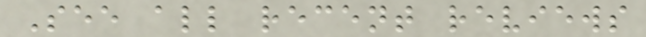See all recent reviews
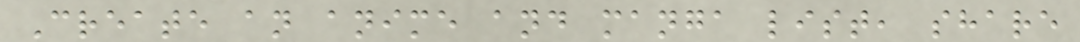Create an anime and manga list, share
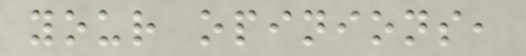your opinions,
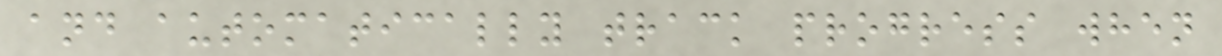and automatically track progress when
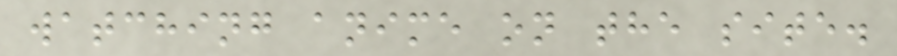watching anime on the site.
